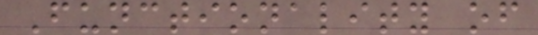Functionality of
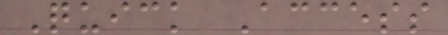Quick Access
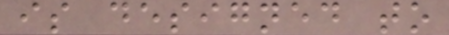is designed to
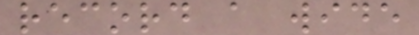record a wide
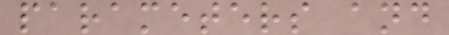parameters and
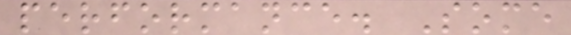performance. Some
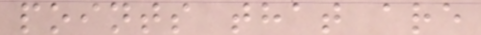points that are
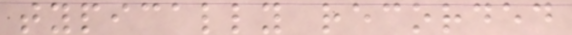typically recorded
